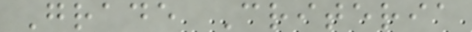Grade Criteria
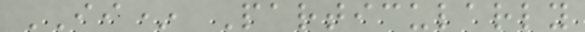II* Particularly
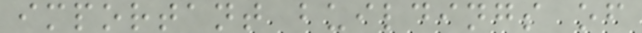important buildings of
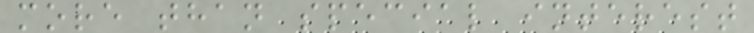more than special interest
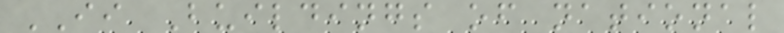II Buildings of national
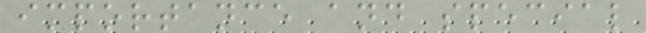importance and special
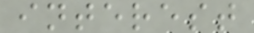interest
